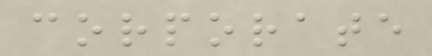corporate
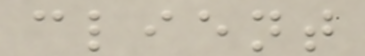client
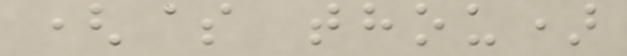($ thou)
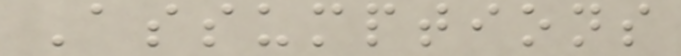Assumptions
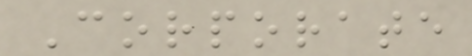Corporate
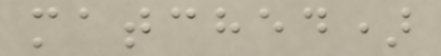matched)
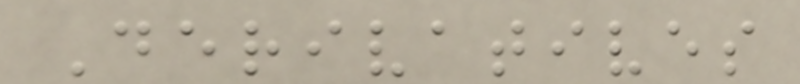Derivatives
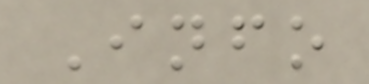Info
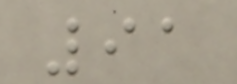91
